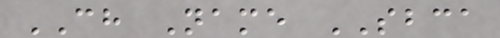CH Name SBCA
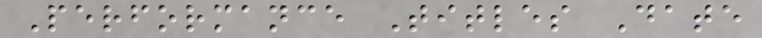Performance Titles Date
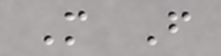M F
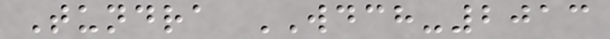Tundra WDCH-2013
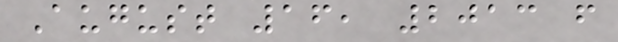August 16, 2013 f
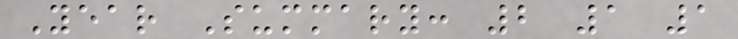Year Summary: 2 1 1
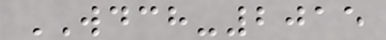WDCH-2015
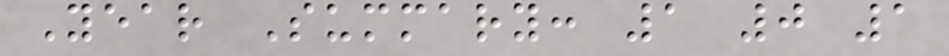Year Summary: 1 0 1
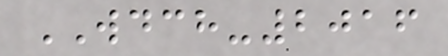WDCH-2016
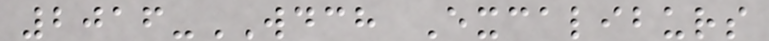2016-WDCH Excaliburs
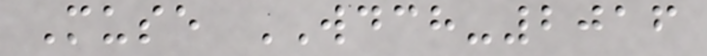Muse WDCH-2016
